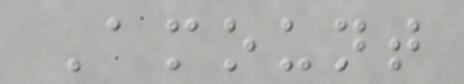Amount
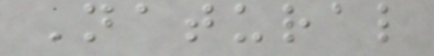Natural
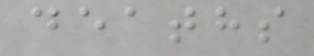deaths
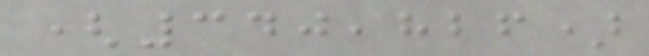(340,826)
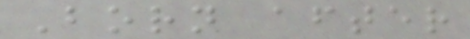Born after
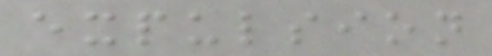expulsion
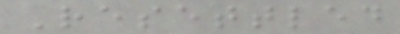Resettled
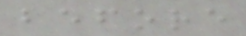before
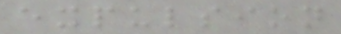expulsion
